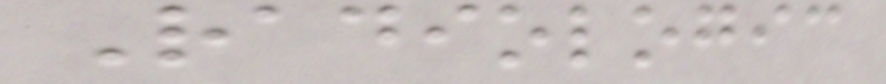Radiologic
